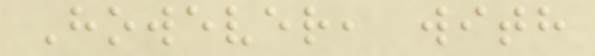However, with
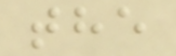the
